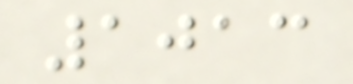1013
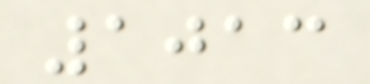1013
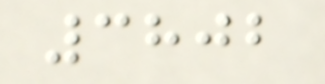3802
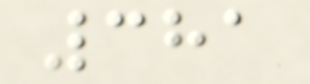381
